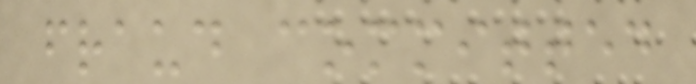fraud committed
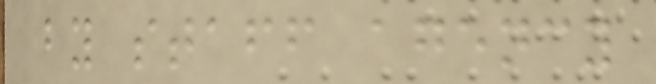by staff agency
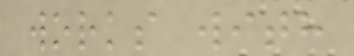works with
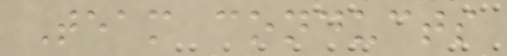Team conducts
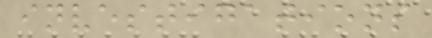investigations
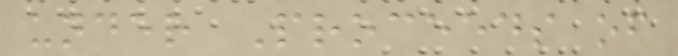under Proceeds of
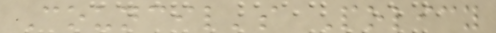Council's Policy
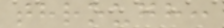through:
